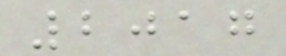2017
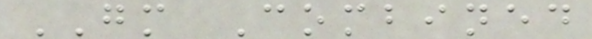GM Combined
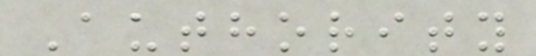Authority
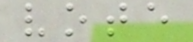vote
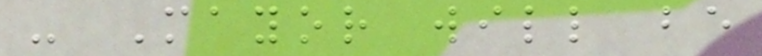- Mayor will be
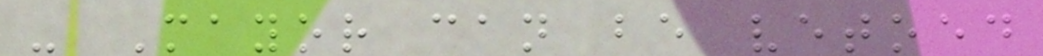- Mayor can be vetoed
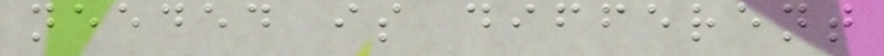needed is different
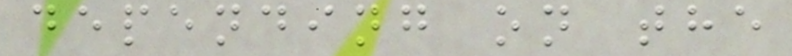depending on the
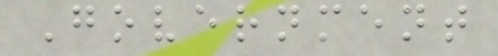Government
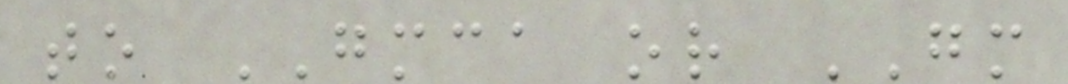to GMCA or GM
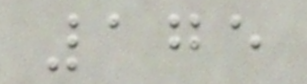175
